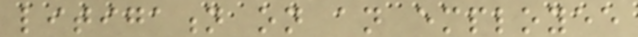litigation on an employee
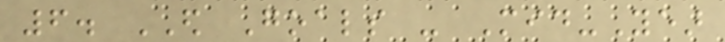6. ED Goals - Mid-Year
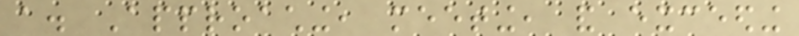a. Approaching, meeting, and exceeding
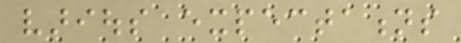various expectations
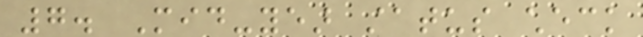7. Mid-year status check
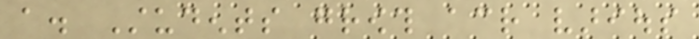a. Students growth across various
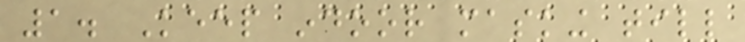1. Keep indoor masking till
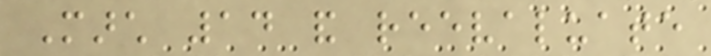March 14 and reevaluate
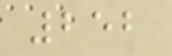252
